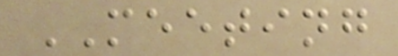MEETING
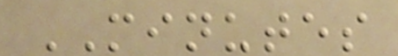MINUTES
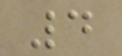4
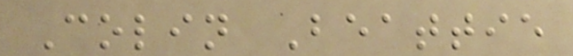Colin Beattie
